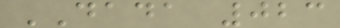DADA 023
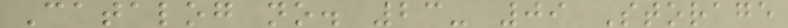Catalog no. 23- 09 Storage
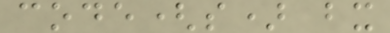code(s) bx
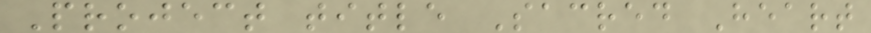Project title Sacred Heart
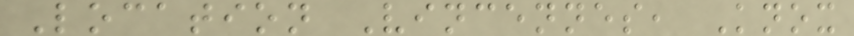Location Vincennes, Knox
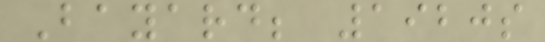Bayard; 1920s
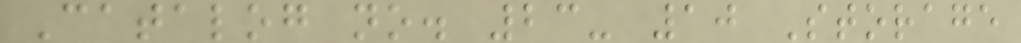Catalog no. 23- 10 Storage
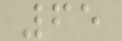65
